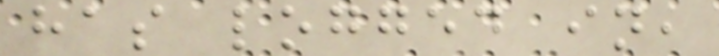has logged in,
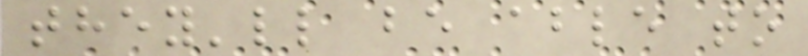they'll be able to
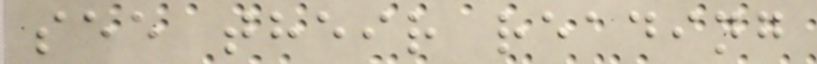see their reading
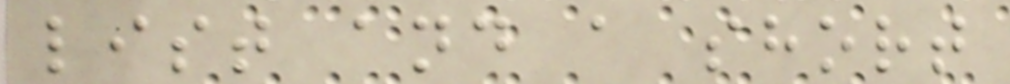list and a short
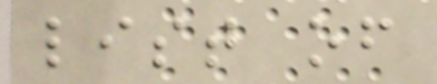list of
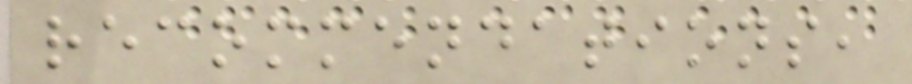recommendations,
